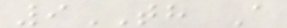9TH A
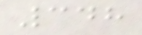348
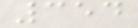354
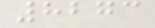8273
